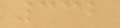332
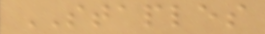STAPLES
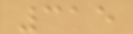315
